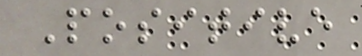Positive
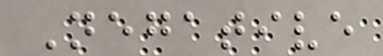Negative
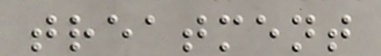treatment
